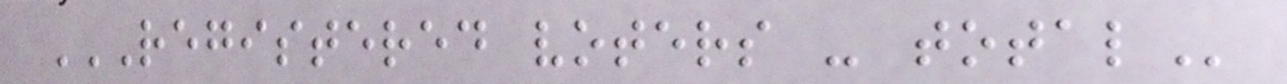REGISTERED VOTERS - TOTAL
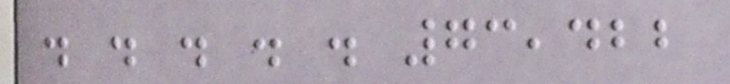. . . . . 73,422
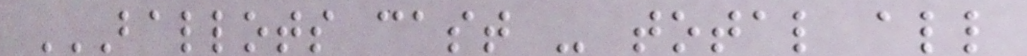BALLOTS CAST - TOTAL ALL
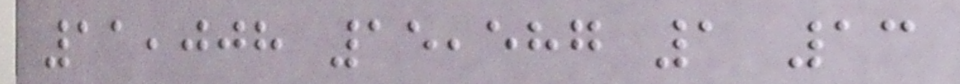11,008 15,587 1 13
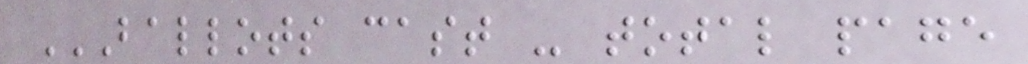BALLOTS CAST - TOTAL PAGE
